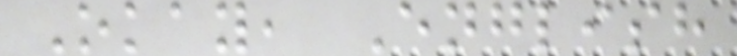Okay, English
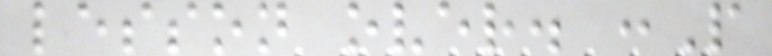lesson over. :P
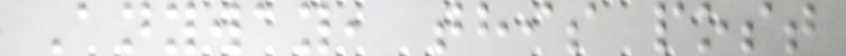Anyway, this post
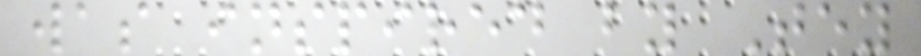was inspired by Tey
